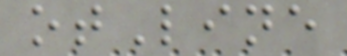otLine
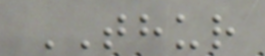THUR
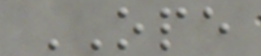OPE
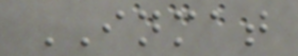INMAT
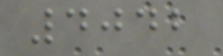4042
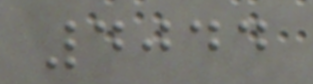4044
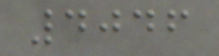4046
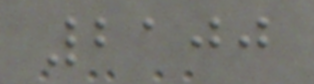2100
